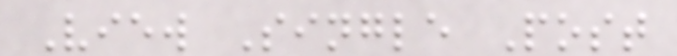View Single Post
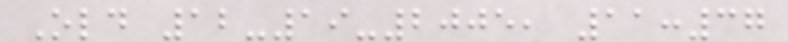Old 12-19-2005, 11:37
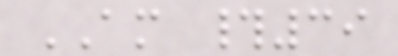AM #39
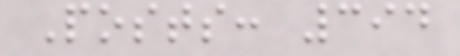Posts: 394
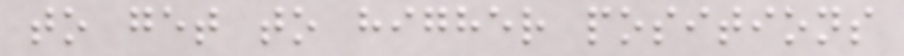to get to higher positions
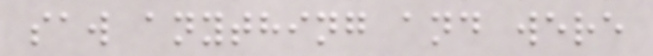saw anything and were
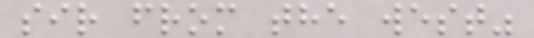sir from the west"
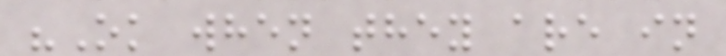"Ok when they are in
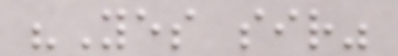"Yes sir"
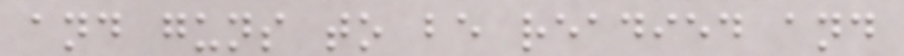and guns to be readied and
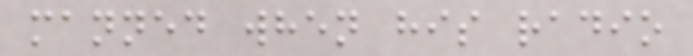manned when his radio
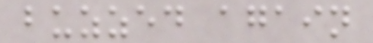buzzed again
